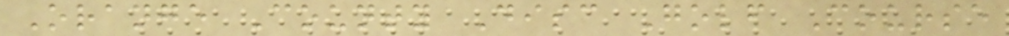Orange County Disc Golf Course
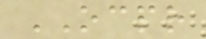OCPR
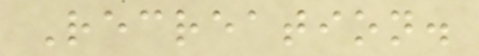Recreation.
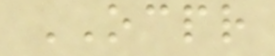OCPR
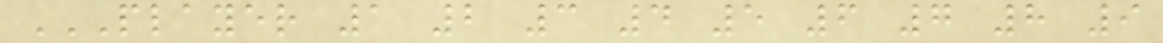PLAYER 1 2 3 4 5 6 7 8 9
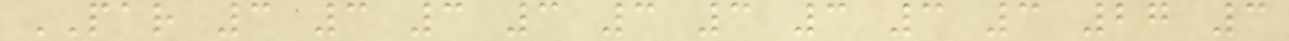PAR 3 3 3 3 3 3 3 3 3 27 3
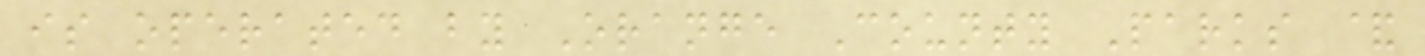is operated by Orange County Parks &
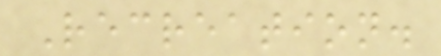Recreation.
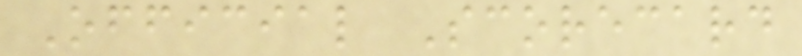Official Scorecard
